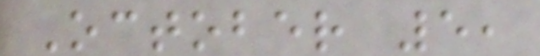October 5,
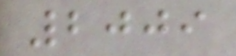2009
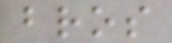bros
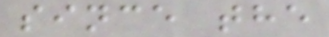since the
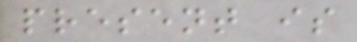present is
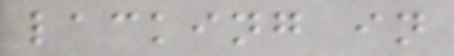lacking in
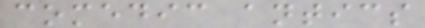comedic antics
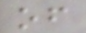of
